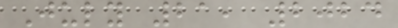July 21, 2024
